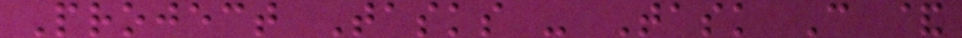Project Tasks - Task C &
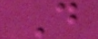D
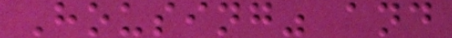Housing" and
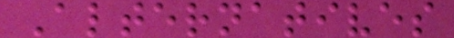Alternatives
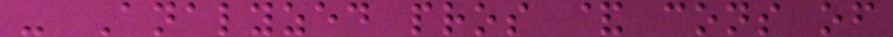- Analyzed pros & cons of
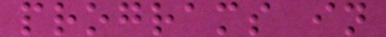programs in
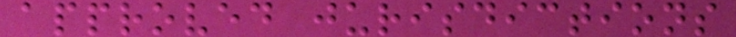approved jurisdictions
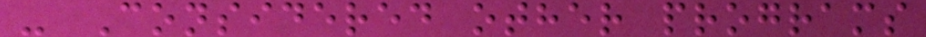- Considered other programs
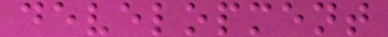development
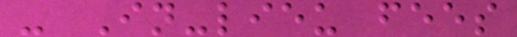- In-lieu fees
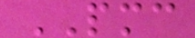PMC
